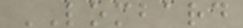LOMBARD
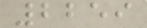2259
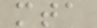mta
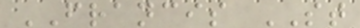FRANCIS ST
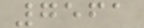7561
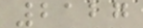2127
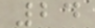24
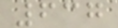637
